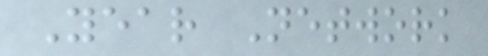Year Network
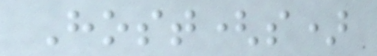Host(s)
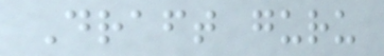Draft guru
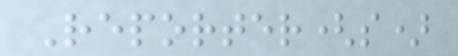Reporter(s)
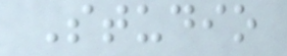Studio
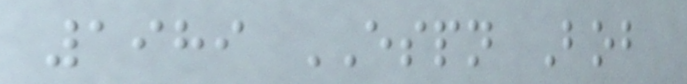1989 ESPN Bob
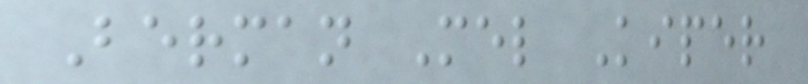Berman Mel Kiper
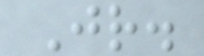Jr.
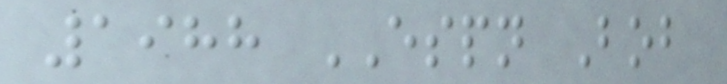1988 ESPN Bob
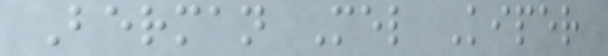Berman Mel Kiper
